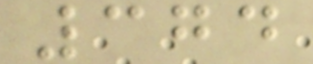374
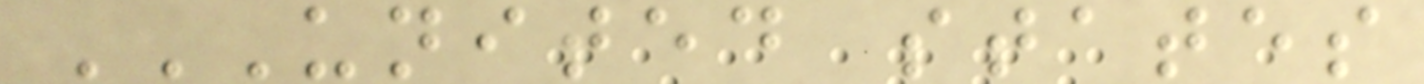UNITED STATES
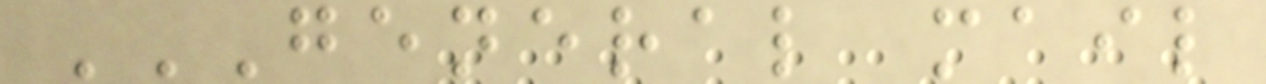GENERAL MAIL
